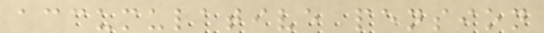accumulative pension
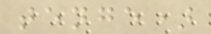tenge)
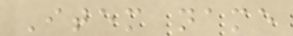Item name
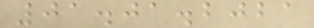01.01.2021
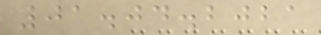01.04.2021
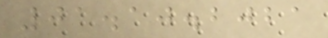01.10.2021
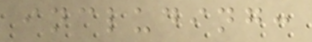including:
